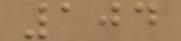104
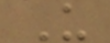U
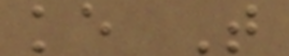ke T
